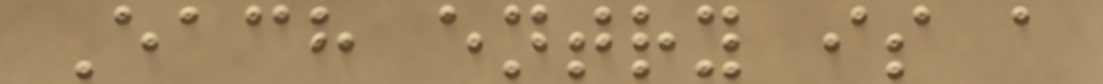Each entry is a
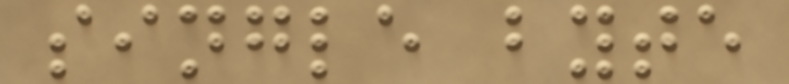single byte
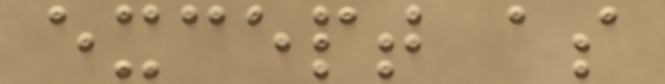except as
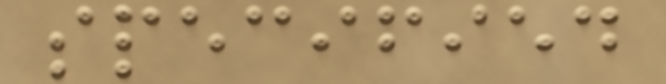specified
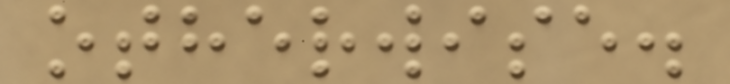otherwise.
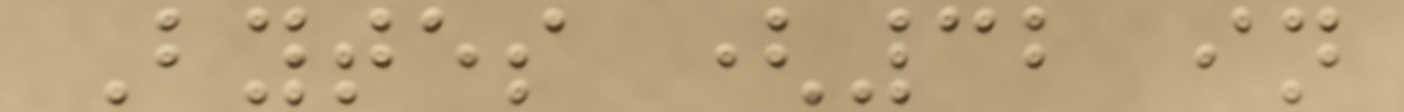Bytes (32 in
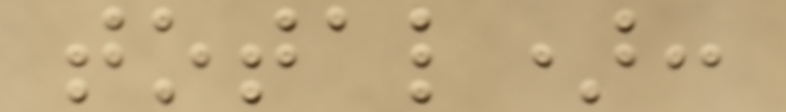total):
